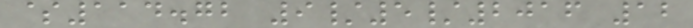$114.72 9/5/2016 12
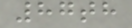87th
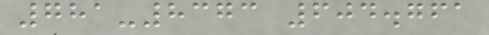781-8373 604.761
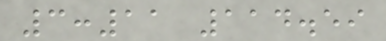3:11 114.59
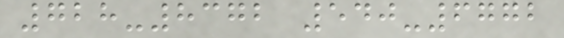728-8372 540-6772
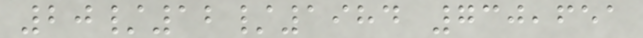20/12/1984 730,651
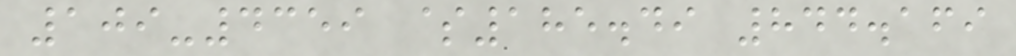109-4359 $185.49 844.169
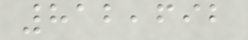812,692
